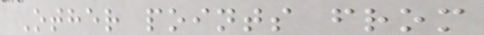Other points from
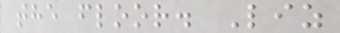the floor. Liz
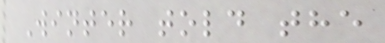Winter told the
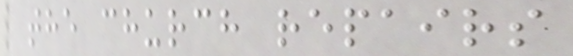the church repairs
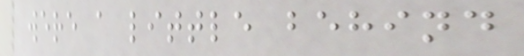were a little behind
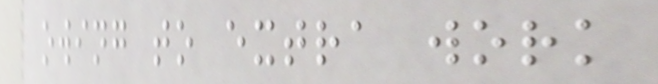owing to extra work
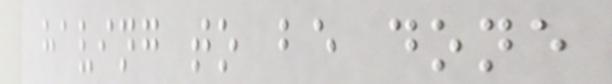having to be done
